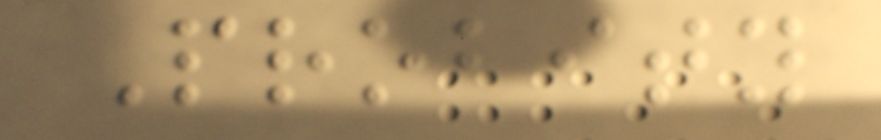Probity
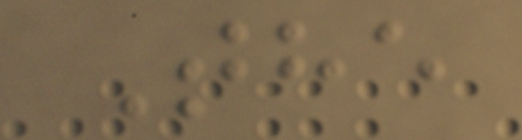The
